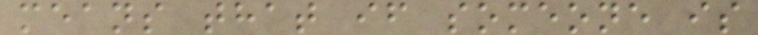means that if someone is
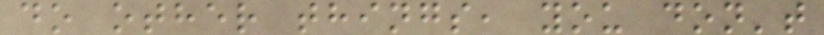do other things, you don't
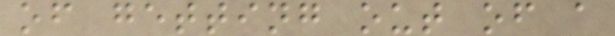of getting out of a
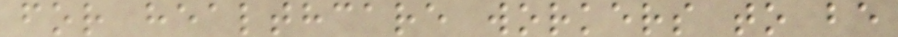for healthcare workers to be
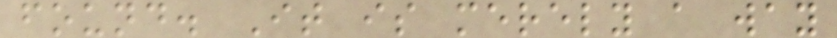found. It is merely a way
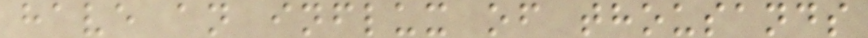have an influx of thousands
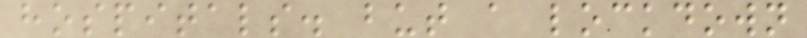hospitals. but a lockdown
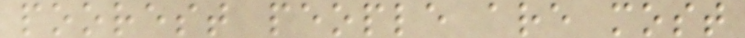poorest people are most
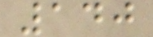140
